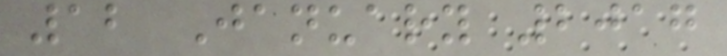12 January 2017
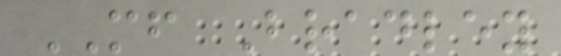MF Bradley
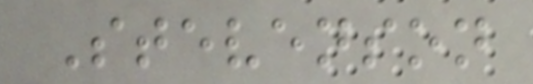Stevenson
